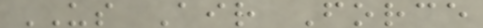US Air Force
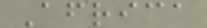Africa
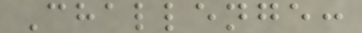Challenge:
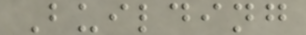Building
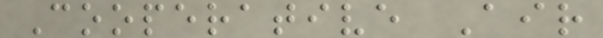Cooperative Air
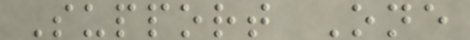Support One
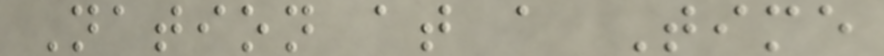Nation at a Time
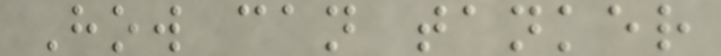How can tanker
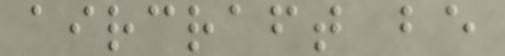aircraft be
